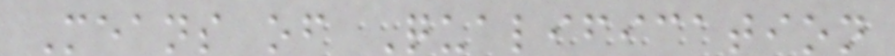Means of Qualification
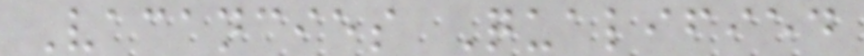Vacancies Qualified
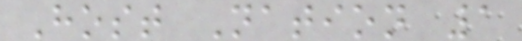Host Nation 1
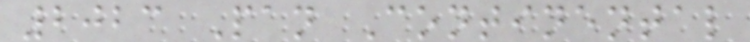2023 Pan Continental
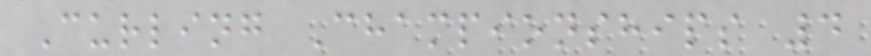Curling Championships 4
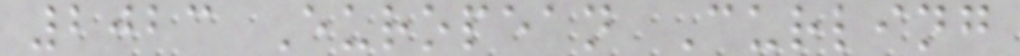2023 European Curling
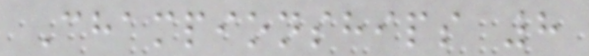Championships 8
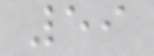59
